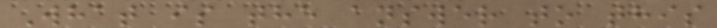What is the answer to this
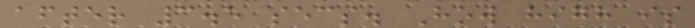after 3.5 secs. How high is
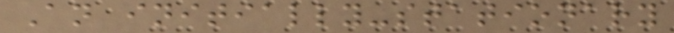An initially-stationary
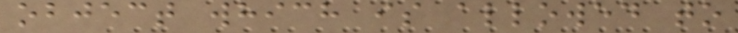object which is allowed to
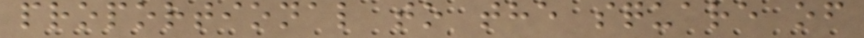proportional to the square of
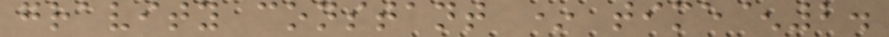gravity constant * time^2.
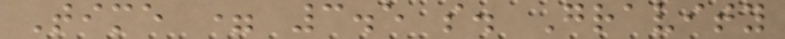Time = 3.5 s. Gravity
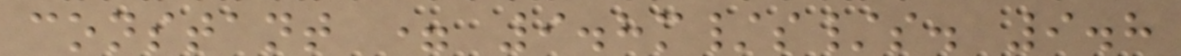constant = 9.8m/s/s. 9.8
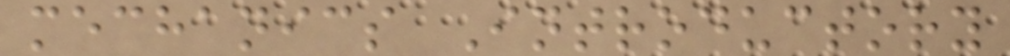mechanics Introductory
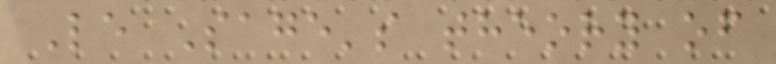Le Sage's theory of
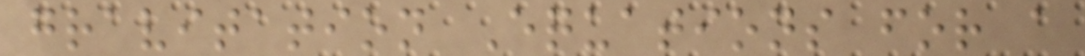gravitation Equations for a
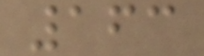163
